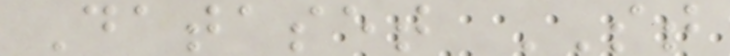Dataset ST
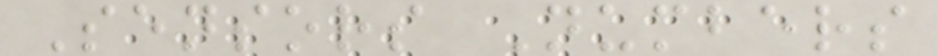Sensors Numbers
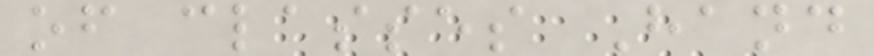of classes Hand
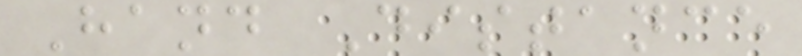Hand Distance
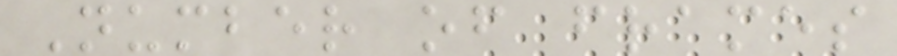Number of frames
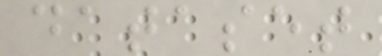dataset
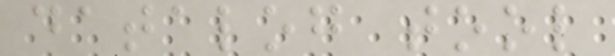datalog tool
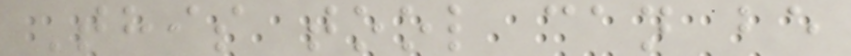This tool can be
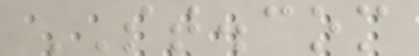ST.com
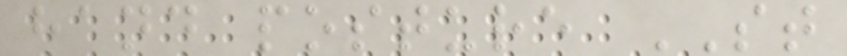hand posture ST
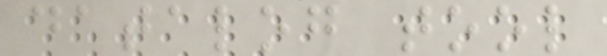datalog tool
